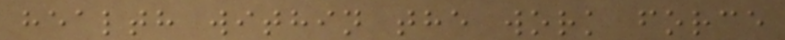health within the work force
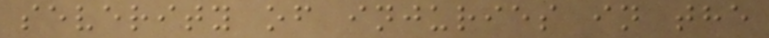severity of injuries in the
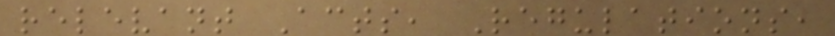relevant Acts, Regulations,
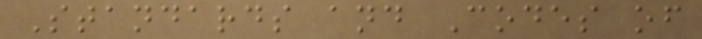Standards and Codes of
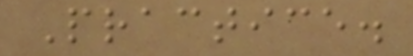Practice.
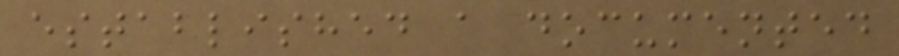established a documented
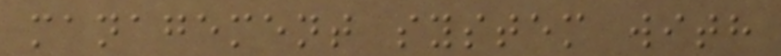management system with
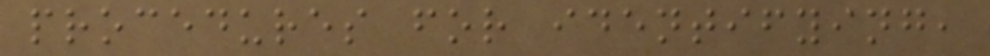procedures for identifying,
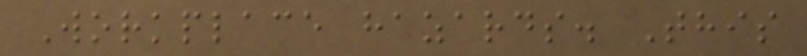Workplace hazards. This
